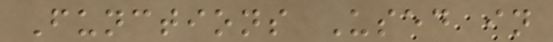Functions Used in
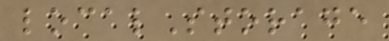localStorage
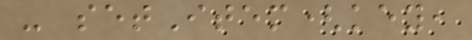- setItem(key,
